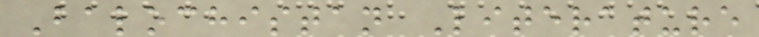Balochistan Literature
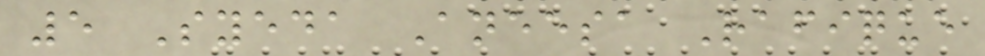5 Syeda Aneesa Rafique
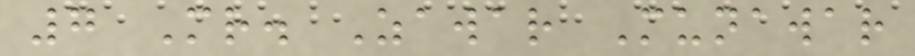7 Mr. Zawar Munawar
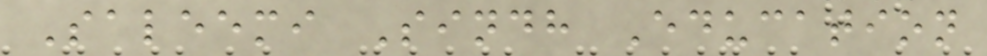Saleemi Sindh Education
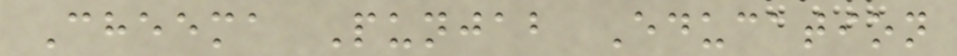Cheema Punjab Education
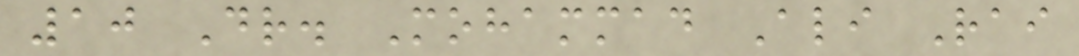10 Dr. Mohammad Ali Rai
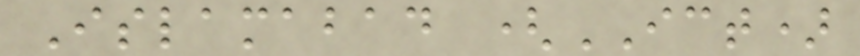Islamabad (ICT)
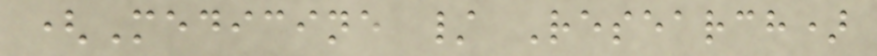(Medicine / Research)
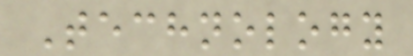Technology
